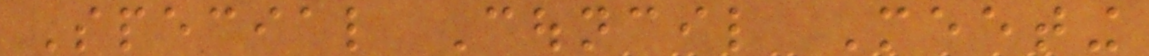Special Council Meeting
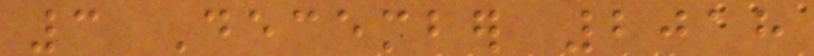3 December 2018
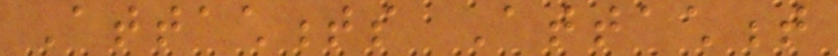Attachments Attachment
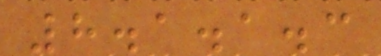8.1.1.3
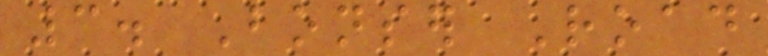3. Bonser Road
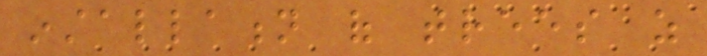installation of trees as
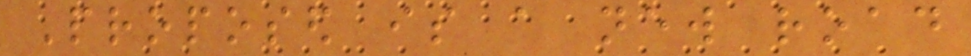Proposed is a new road
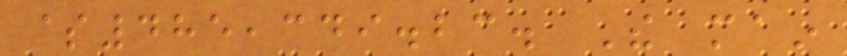$485,349.23. The main
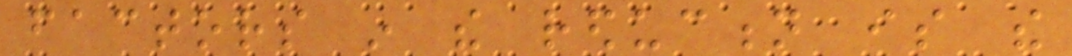factors in the reduction is the
